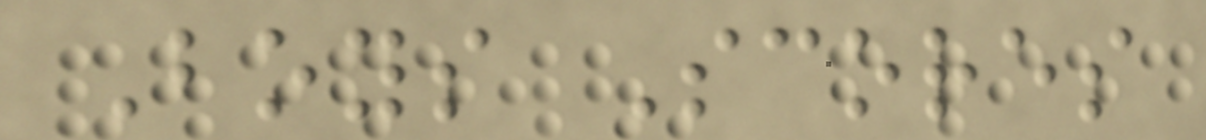Boys Scores
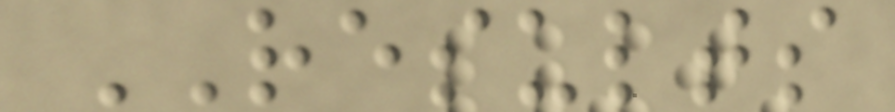RESULTS
